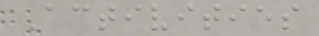Activities
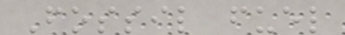Fossil fuel
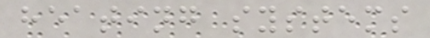heating systems
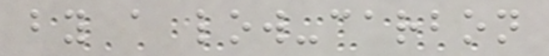by a low-carbon
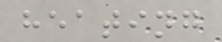heating
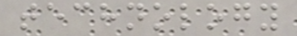technology
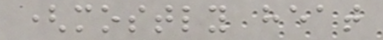(mostly heat
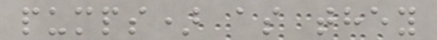pumps) as they
